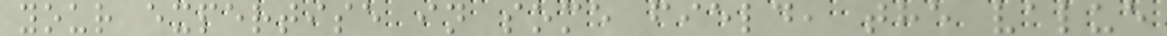your expertise in some field, the value
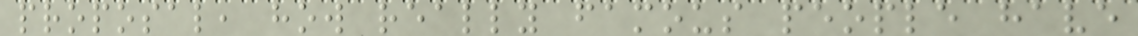proposal, how really famous people have
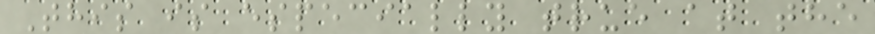This is especially true at the
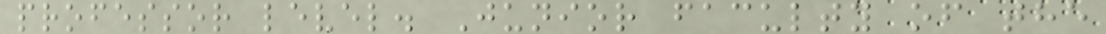professor level. Junior faculty of the
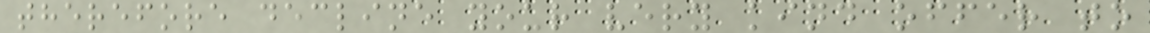therefore decline your very kind offer to
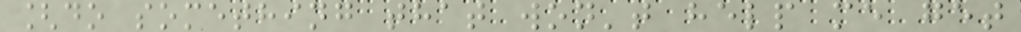[do something that won't help me get
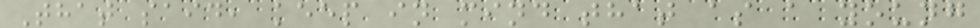That said, keep in mind that as a young
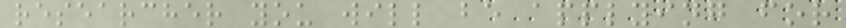researcher you will be applying for
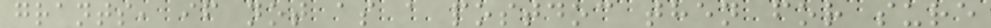grants, if not as a postdoc then for sure
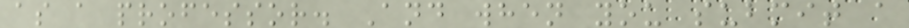as a professor. And when you submit a
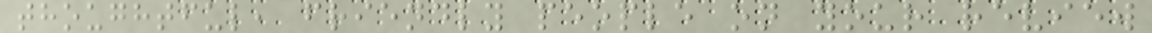thoughtful, friendly people on your review
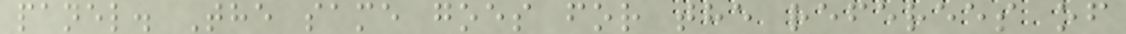panel. The same goes for the referees of
